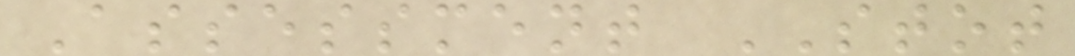Assessment STOT
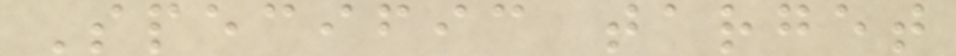Specific target
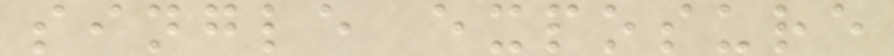single exposure
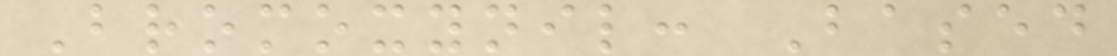Bromoxynil: Based
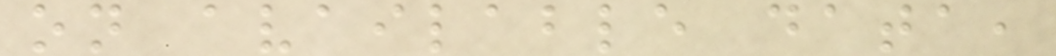on available data,
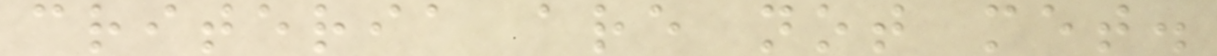criteria are not met.
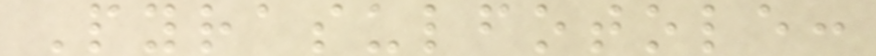Pyrasulfotole:
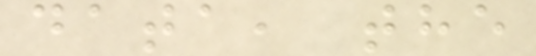data, the
